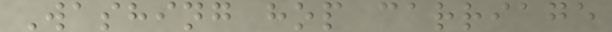Washing hop carriage
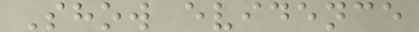Show evidence
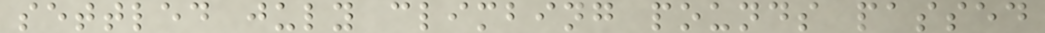settled july climbing pounds passed
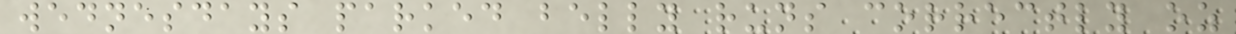wednesdays parked belly runs correctly oz
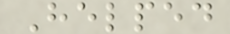Helped
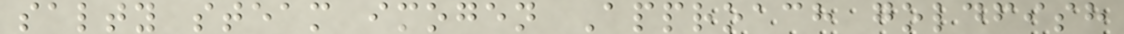salty steam imogen Approach goldfish
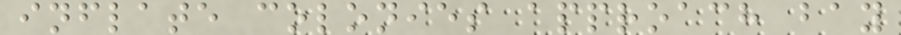inflate colonies approach bay
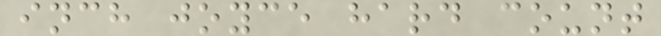inch joyce hard count
